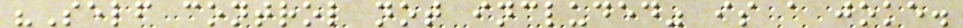"Self control not included" is a joke.
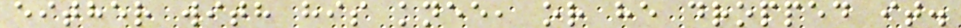either with his knee, or he dropped it.
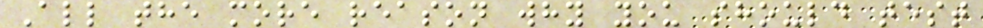All the more reason why you should test
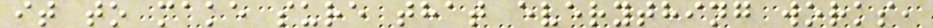it to make sure that everything works,
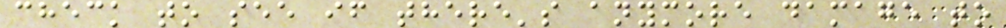check to see if there's anymore damage to
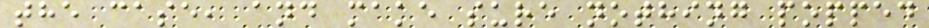the case, and make sure nothing popped
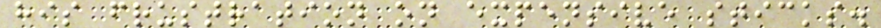his frustration on expensive sticks.
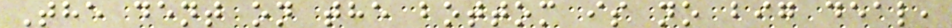The dent on the bottom is no big deal,
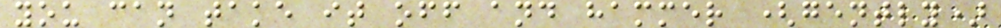you can take it off and hammer (gently)
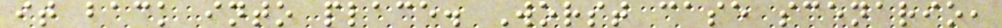it back into place. Worst case scenario,
